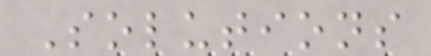Solutions
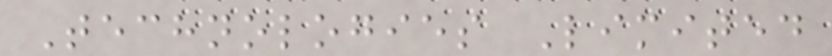Technologies Limited
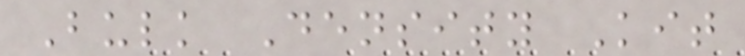Bulk Density Kit
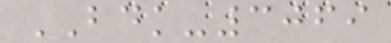BDK-3069
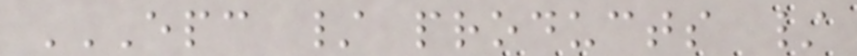EPC / PRODUCTS /
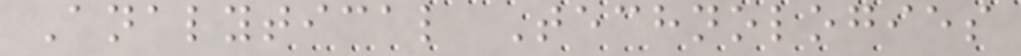Analytical Technologies
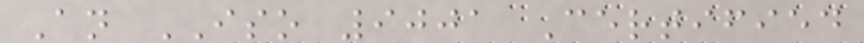An ISO 9001 Certified
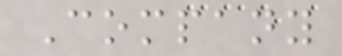Company
